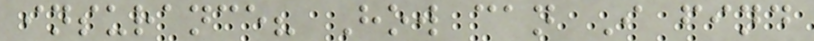insurance? How can I find
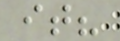it?
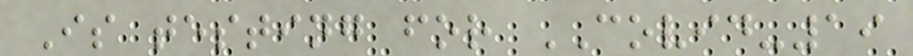Is testing for COVID-19
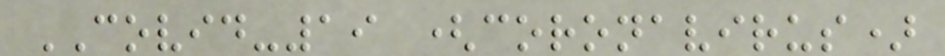COVID-19 (coronavirus)
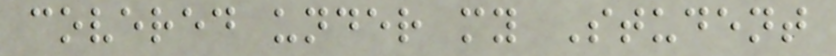covered under my Student
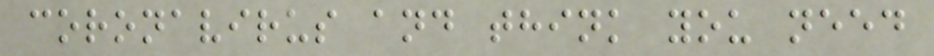coronavirus and think you need
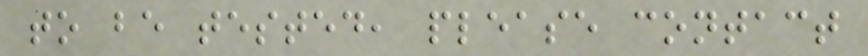to be tested, please contact
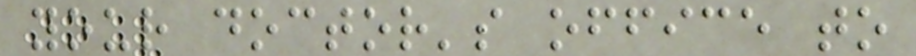your doctor's office to
